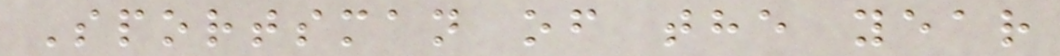Sportsman of the year
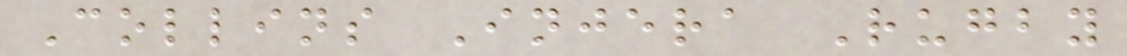Collins Injera Rugby
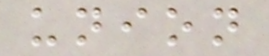union
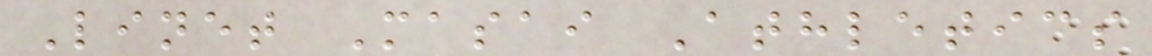Linet Masai Athletics
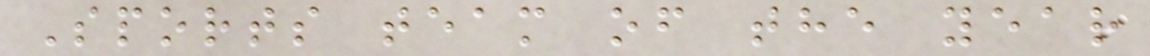Sports team of the year
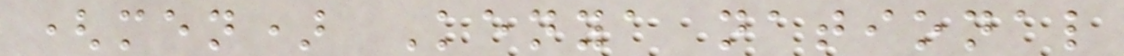(men) Kenya national
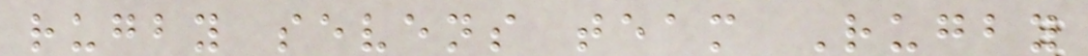rugby sevens team Rugby
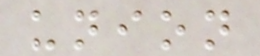union
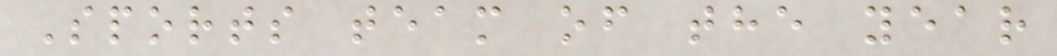Sports team of the year
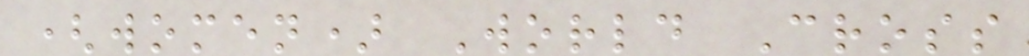(women) World Cross
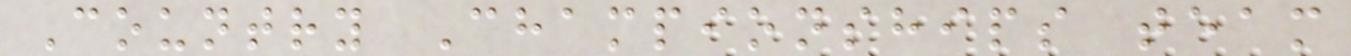Country Championships team
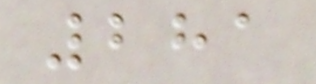281
